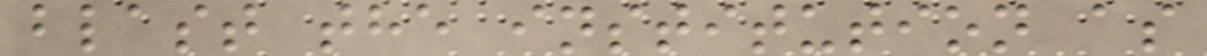blast the institution as
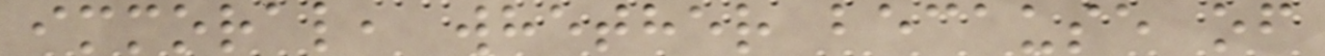immoral, whether because of
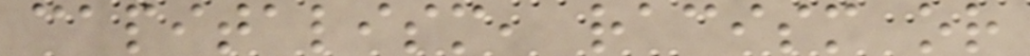capitalism, racism or
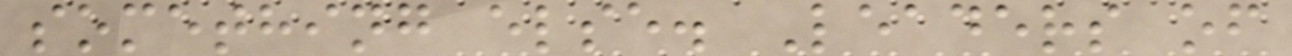something else. Leaders of
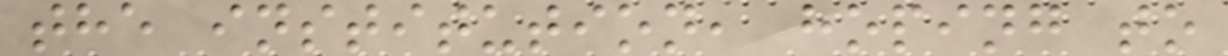the institution, hoping to
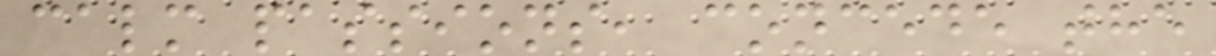calm passions, concede the
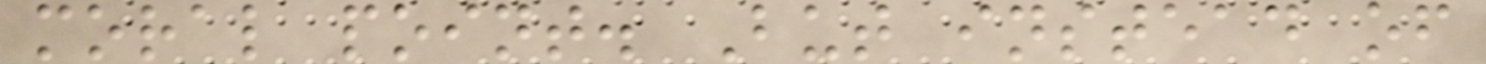moral point. But instead of
